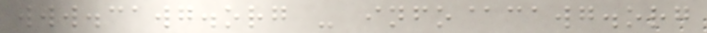www.cawg.org - info@cawg.org
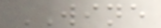WINE
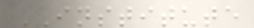INSTITUTE
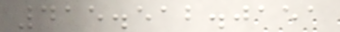415.512.0151
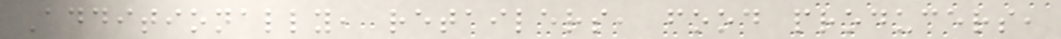Additionally, retailers, food producers,
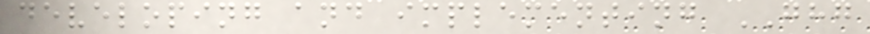developing and implementing GHG
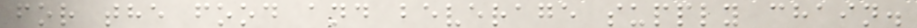for the food and beverage supply chain.
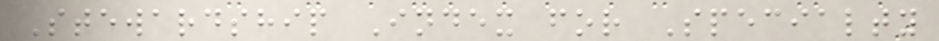Stewardship Index for Specialty
